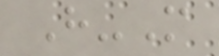H-M
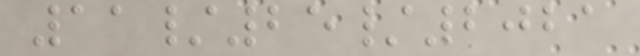11/25/2021
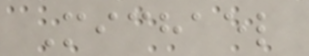Michael
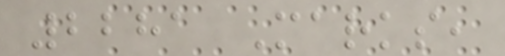2281 Marks,
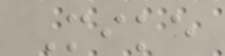Mike
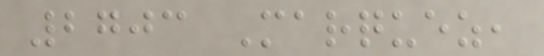2703 Marquez,
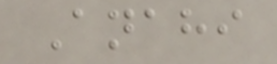Anahi
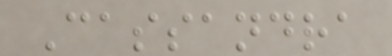Cassandra
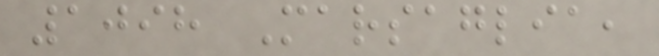1098 Marsaglia,
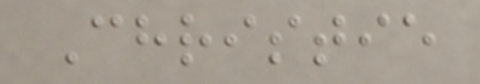Christie
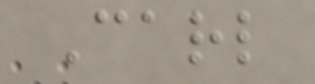Carl
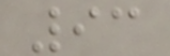93
